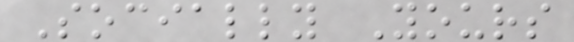Socially Yours
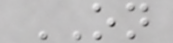ON
